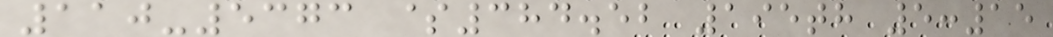110-5373 $384.52 195th 5:15
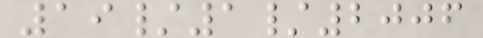19/1/2006
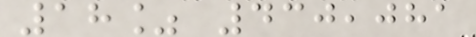18% 430,081
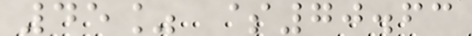45% $70.63
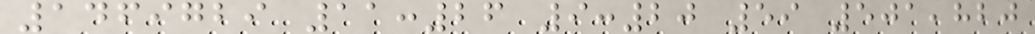1469729 11:26 9:20 59 501,820
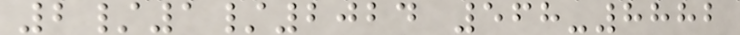2/1/2024 568-8882
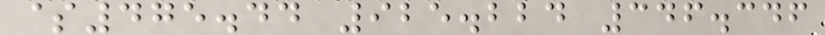$475.44 925.224 346.346
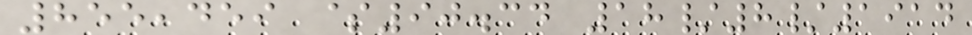855,459 $90.34 18/8/1914
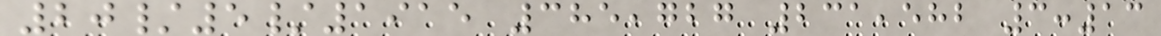20/5/1915 385,727 231,582 3:13
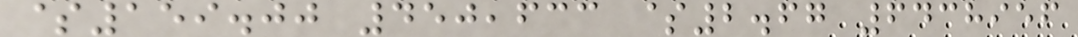$159.00 450,633 $2.67 6438956
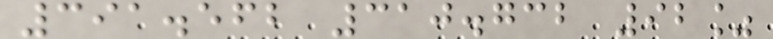391.562 310.732 92%
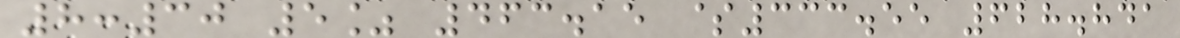8:30 5% 463.15 $333.55 628.841
